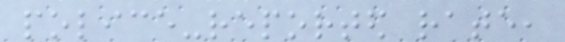police-reported rate,
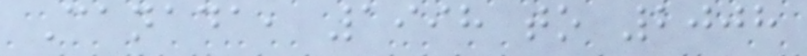Canada, 1998 to 2008
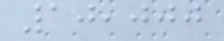10,000
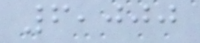6,000
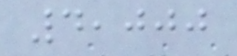4,000
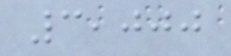3,000
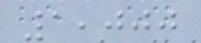1,000
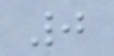0
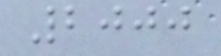2000
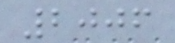2006
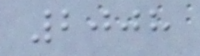2008
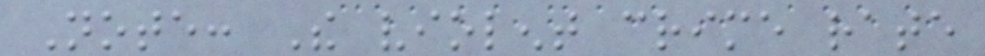Note: The violent crime rate
